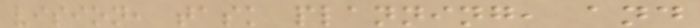vision, task planning, and
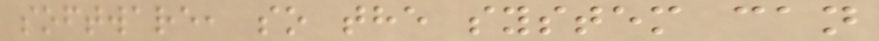software, so the system can
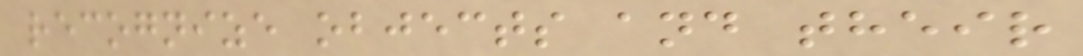recognize objects and their
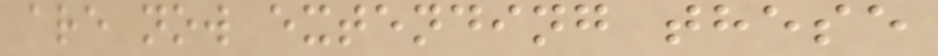are now extending these
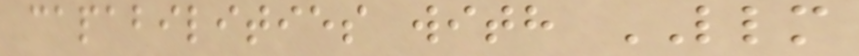capabilities with LLM
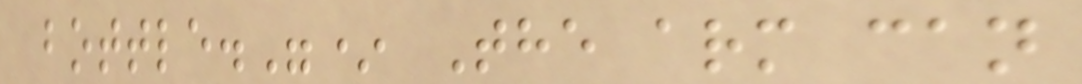bottle."* The arm can
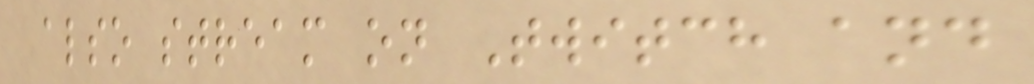also stream on Twitch and
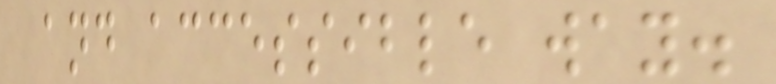and accessible way.
